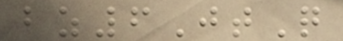bz6JtQ
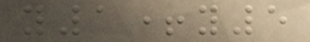y1+y5
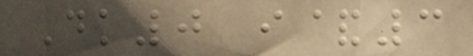Dk0 i&3
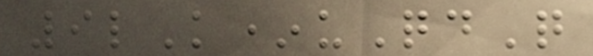9lK*uQdQ
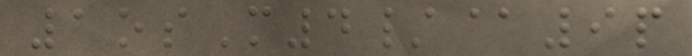1osM4/@9p
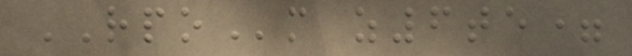RPOm z6te=
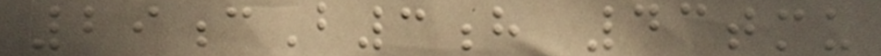29cB3h 43tmu
